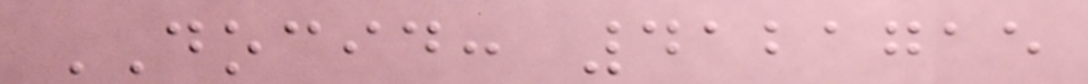DOCID: 4121715
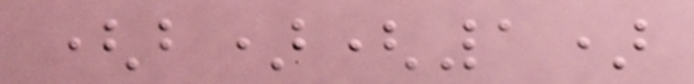(b)(1)
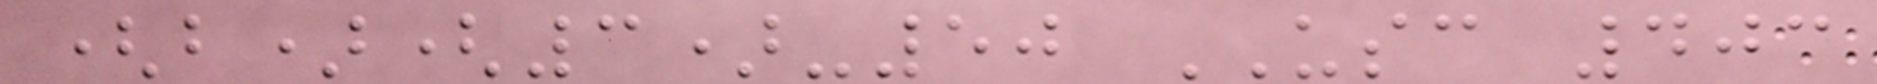(b)(3)-50 USC 403
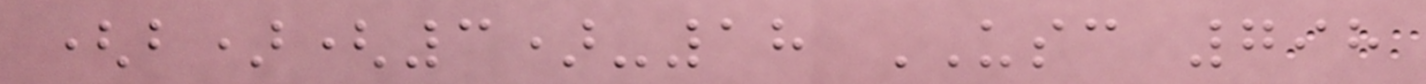(b)(3)-18 USC 798
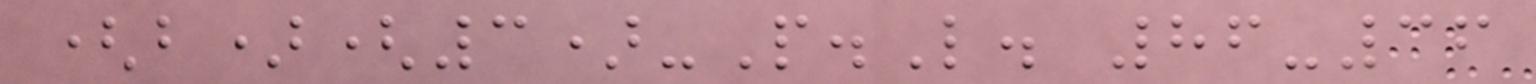(b)(3)-P.L. 86-36
